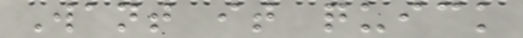Want it quick
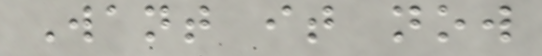Want it now
